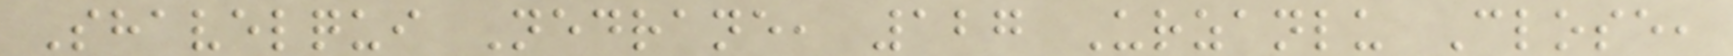Shavelqui Nedrane, 127 Urzanlu Close,
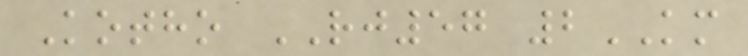Kotho RJ57 2KM
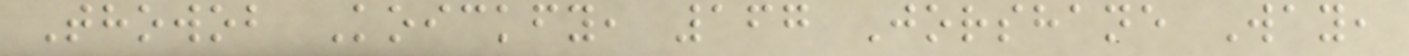Thowob Koickfy, 167 Jorshane Way,
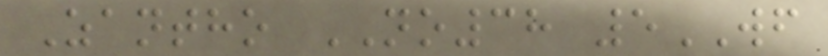Zantho NO38 5WF
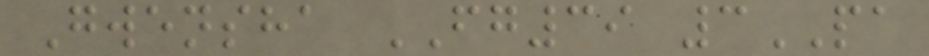Gwensha FG39 3PA
